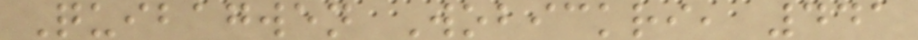Quibagwen Wobickri, 441
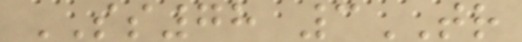SS78 3TR
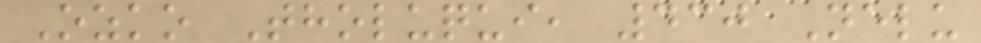Ozko Tholuqui, 430 Nelu
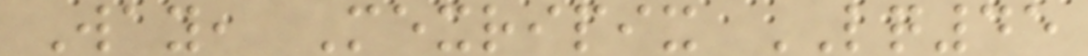Way, Mexripix LQ45
